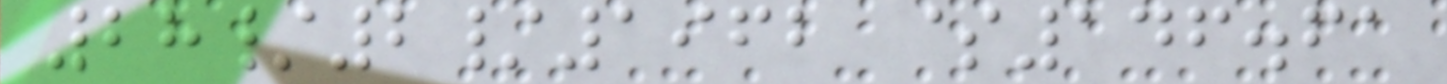28/2/1962 $146.61
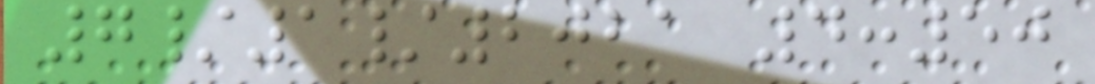7/1/2021 4:50
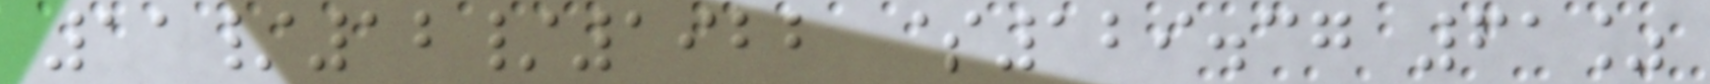11/12/1922 $129.37 61%
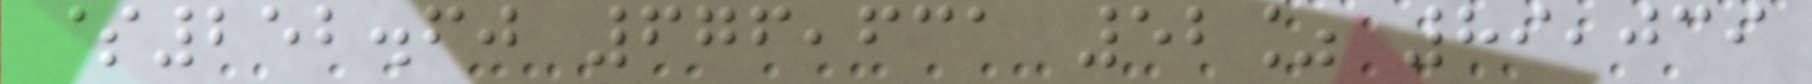$252.60 676,631 52% 89,039
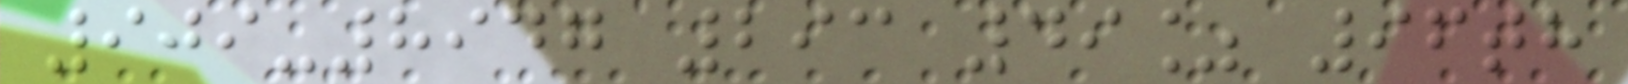909-8947 293 49% 96th
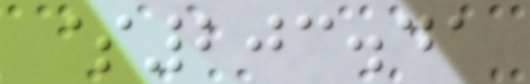$203.41
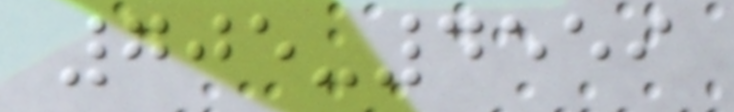705-4559
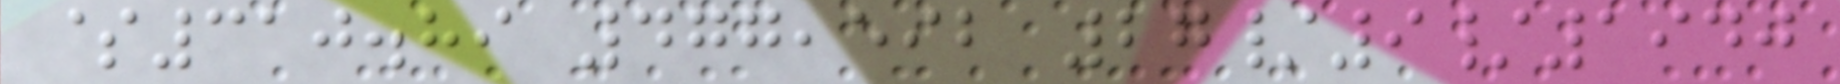$310.89 477,592 27/9/1940
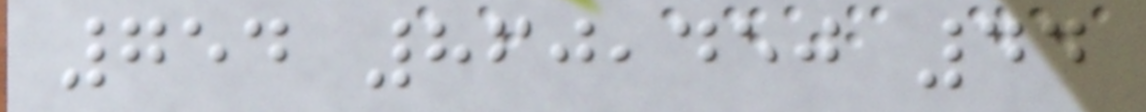754 860,450 44
